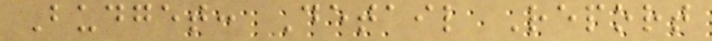Budget: Detail Report
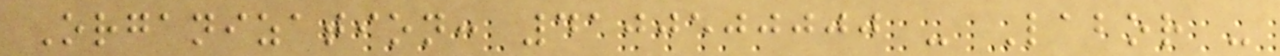Organization: 4100500000 - Labor -
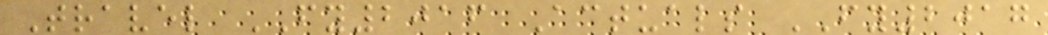Travel FY2016 Actuals FY2017
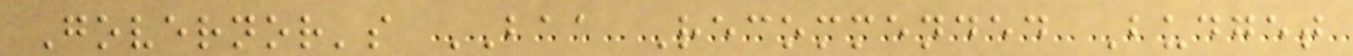Governor's BAA Recommended Budget
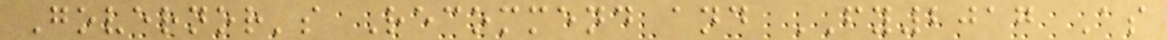Governor's Recommend and FY2017 As
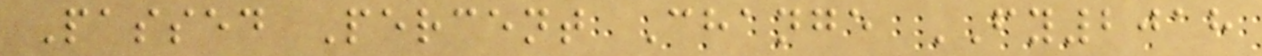Passed Percent Change FY2018
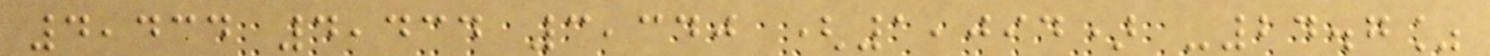4,434 4,434 3,340 (1,094) -24.7%
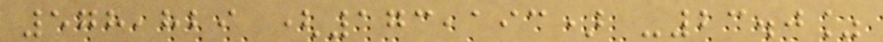578,829 (173,193) -23.0%
